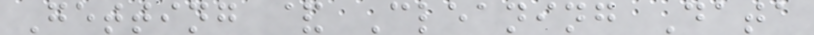Getting & Cleaning Data
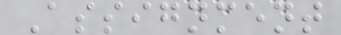Assignment
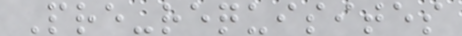Pre-requisites
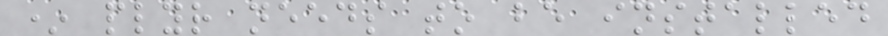* plyr needs to be installed
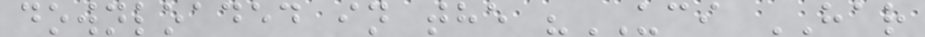downloaded in the "UCI HAR
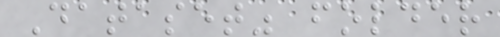Dataset" folder
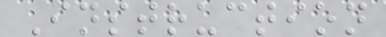Instruction
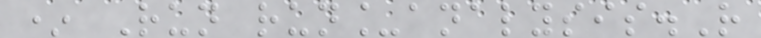* Run run_analysis.R
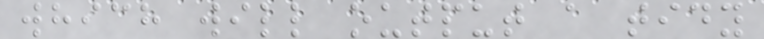which will output a tidy
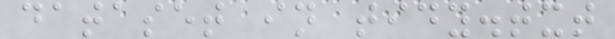dataset in tidy.txt
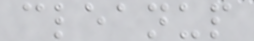cleanup
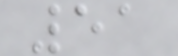51
